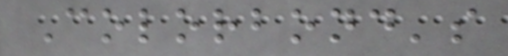Colorbond's
